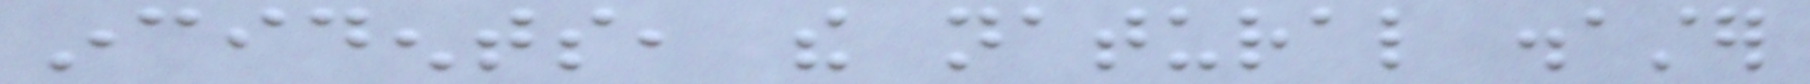incidents, the natural disaster
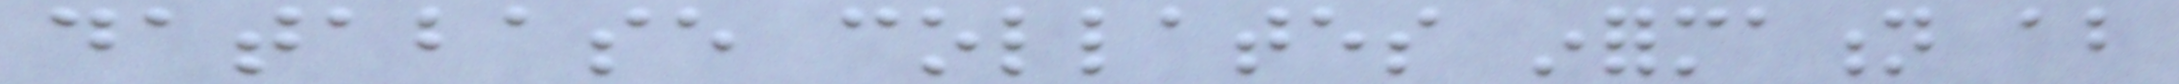database collates information about
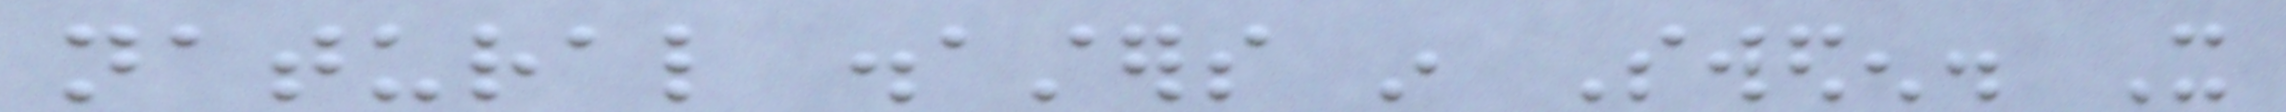natural disasters in Sweden. It
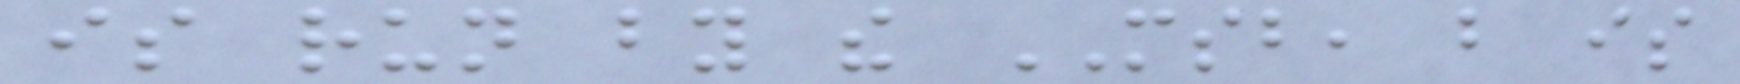is run by the MSB, but is
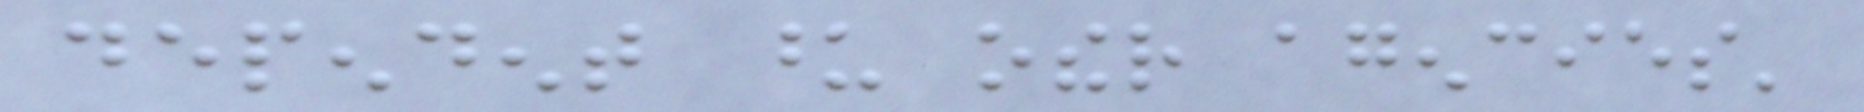dependent upon other agencies'
